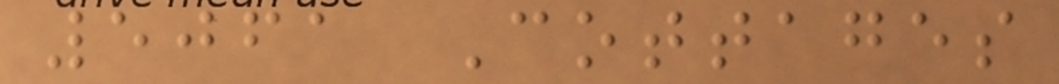5061 Cottages
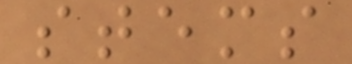stems
